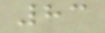83
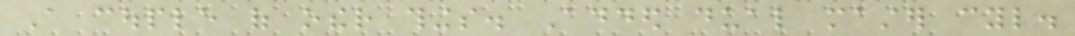A couple of other things. Added dual master cyl.
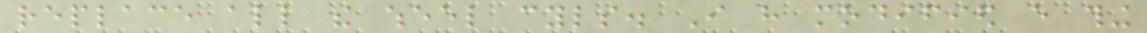replace all the wheel cyls. I have modified every thing
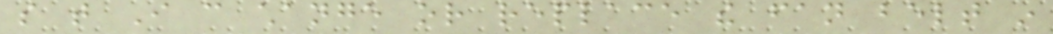so that I can change or replace the fan belt in
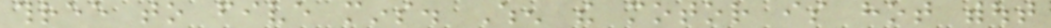three to five mins. When the motor is hot without
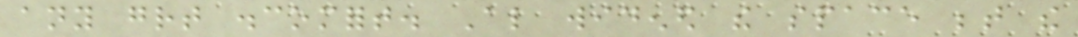any great discomfort. Also widened the space between the
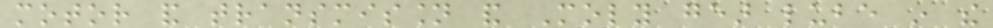motor and transmission and Moly gear lube in the
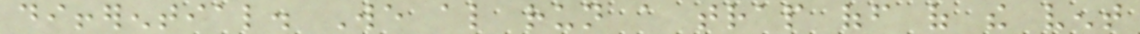differential. We also run a trap off of the vent
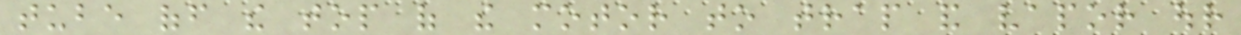tube off the top of the motor to trap and vapor our
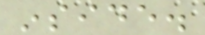inside.
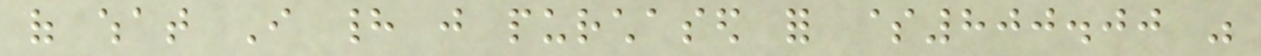of what I had just purchased for $800.00 was
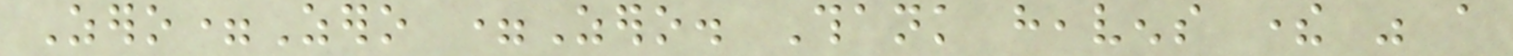Zero=Zero =Zero. Thank heavens there was a
